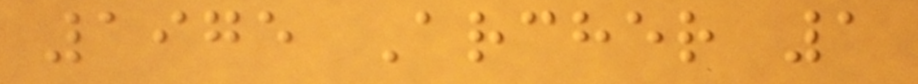1975 Archer 1
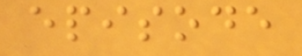episode
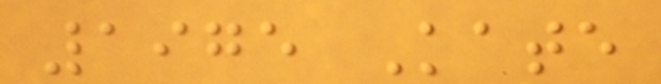1975 Kate
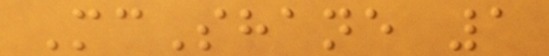McShane 1
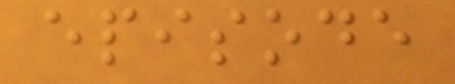episode
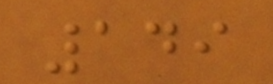149
